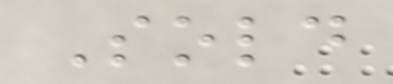Sold
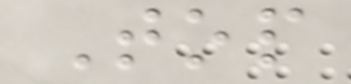Top
